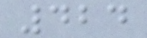424
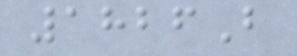1826B
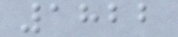1822
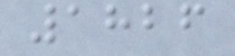1826
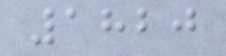1820
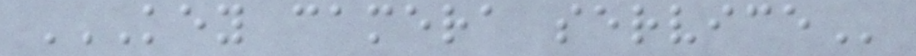KEY CAMERA SERVICE
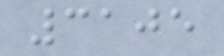3105
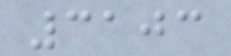3103
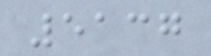5137
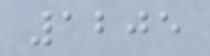1205
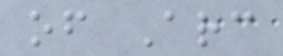of Arc
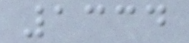1334
